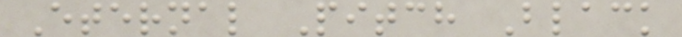Eternal Pitch Black
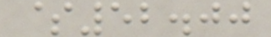$52.00
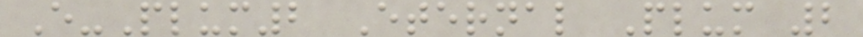E-Plum2 Eternal Plum 2
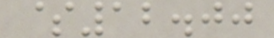$12.00
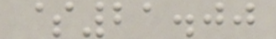$21.00
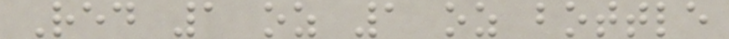Red 1 oz 1 oz bottle
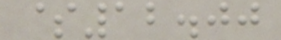$12.00
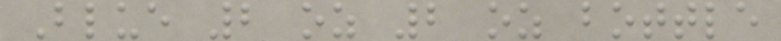Blue 2 oz 2 oz bottle
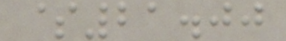$21.00
